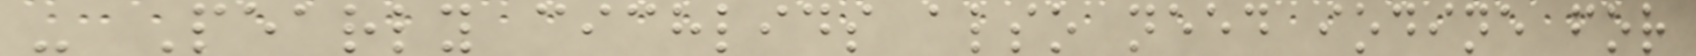- Pearly cichlids also need iodine for
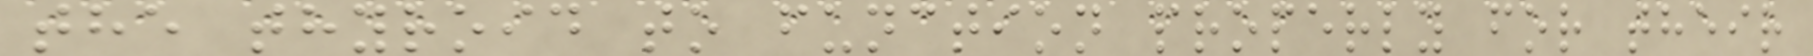the thyroid to function properly for their
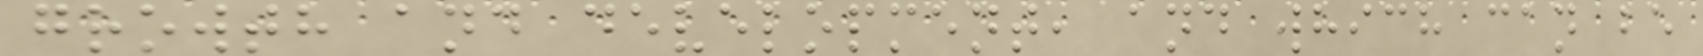growth and development, and which can be
